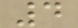4
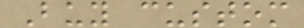Buy custom
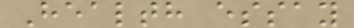Health essay
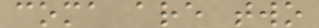coma are two
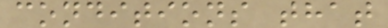conditions that
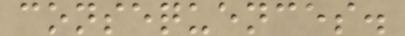consequences.
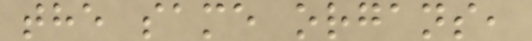the same organs,
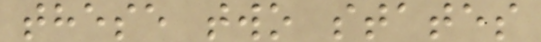these two states
